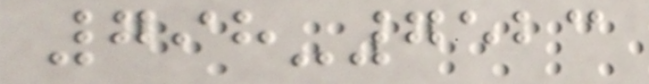798-7523
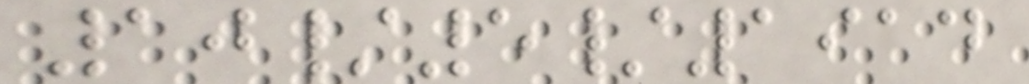10/5/1914
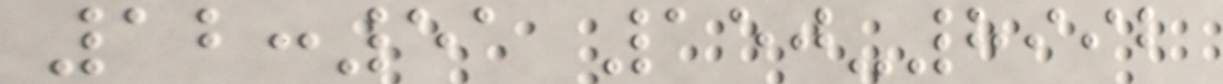12:51 150-8992
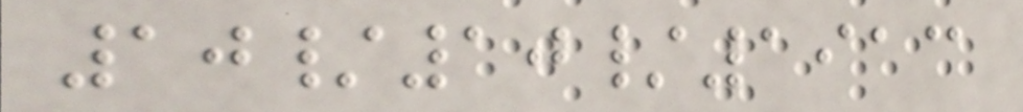10/10/1913
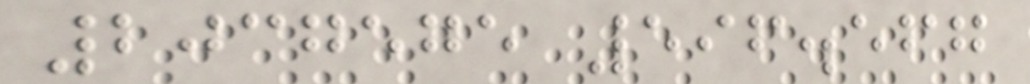2037575 596.567
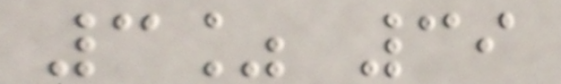3% 39
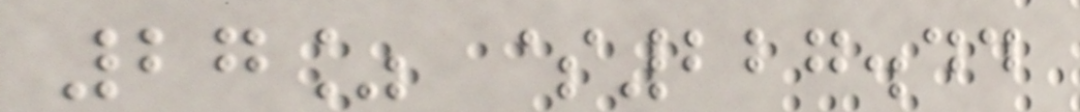27% $227.44
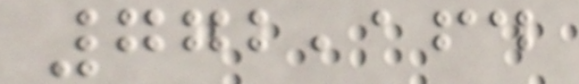772,164
